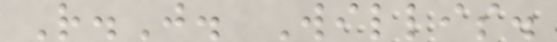R.J. Willis.
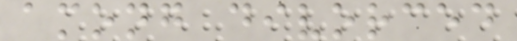among divorced
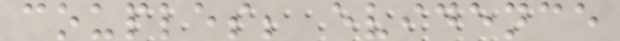couples; evidence
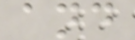and
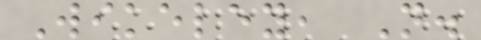Wikeley, N.
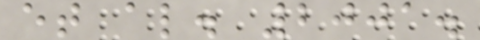et al. 2001.
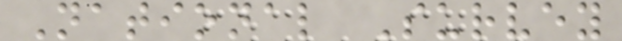National Survey
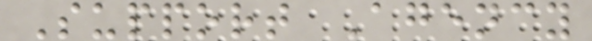Support Agency
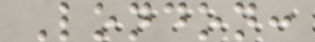London:
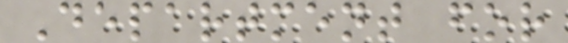Department for
